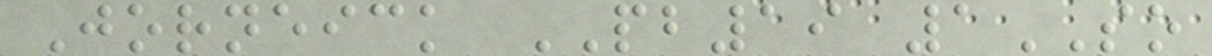Jorneick PB19 1SO
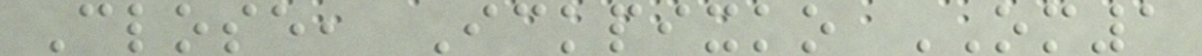Close, Ickpixko OM1
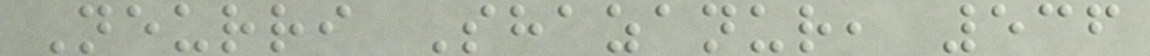Neurri Shazanur, 536
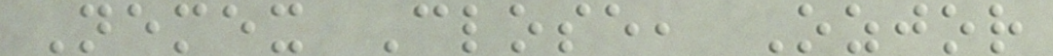Nemex Close, Ozjor
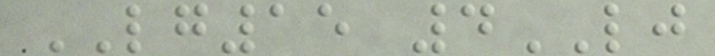LG15 4LJ
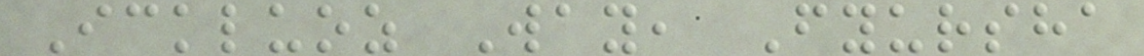Ickluoz Way, Fyursha
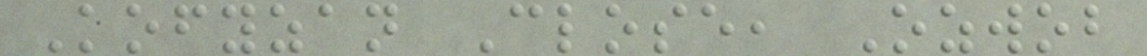Kofyzan Close, Ozwob
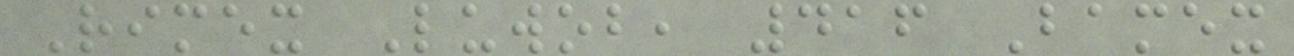Rimex Luwob, 416 Bamex
